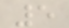5
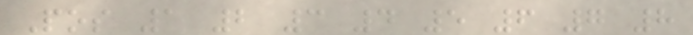Pos 1 2 3 4 5 6 7 8
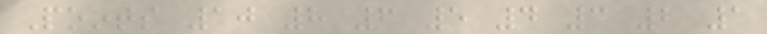Points 10 8 6 5 4 3 2 1
